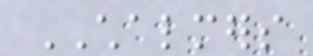CHALMERS
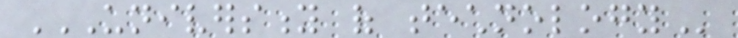UNIVERSITY OF TECHNOLOGY
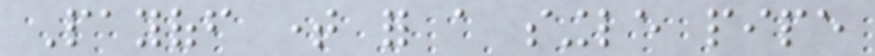Payoff time for a single pipe
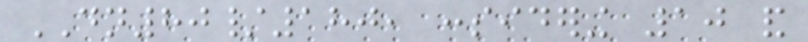DN80/180, considering 10 and
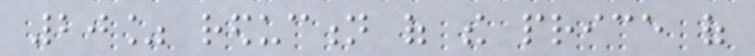20% reduction of the price of
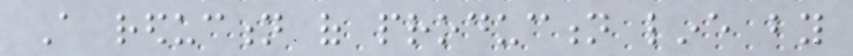A reduction of production line by
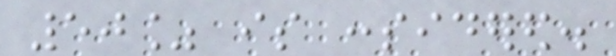50% is considered.
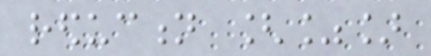reduction [%]
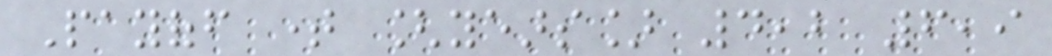Payoff time [years] 4,2 6,9
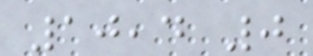10,4 0
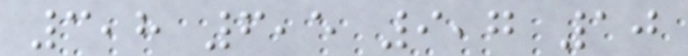3,8 6,5 9,7 10
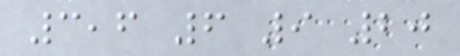3,6 6 9 20
